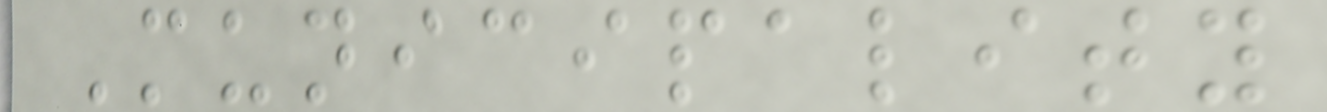Municipality
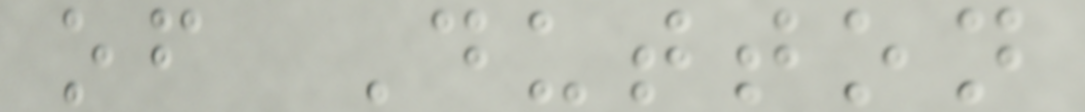of Dutton
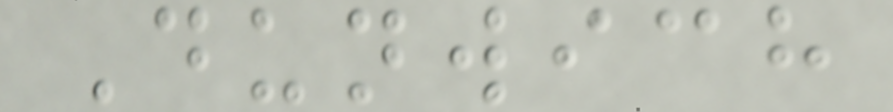Dunwich
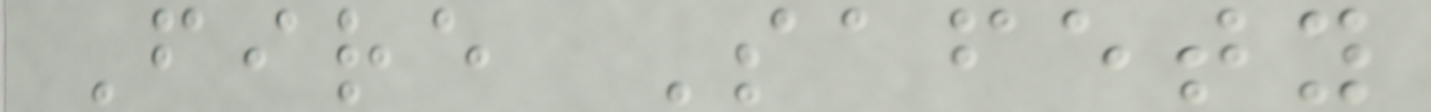Fire Safety
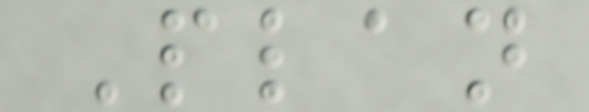Plan
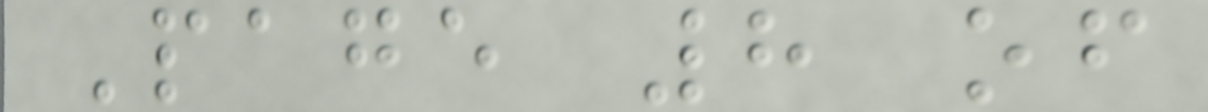Page 8 of
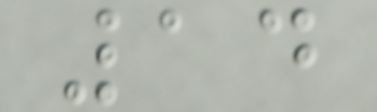14
